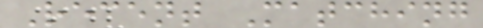Recent Matching
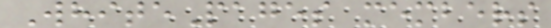WhitePages members
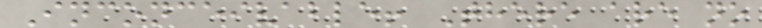Inconceivable! There are no
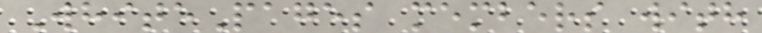WhitePages members with
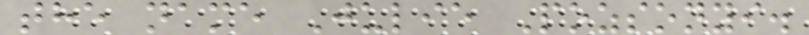the name Julie Pozsonyi.
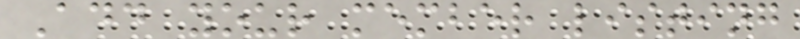Add your member listing
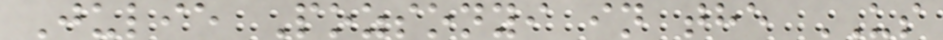Julie Pozsonyi in the US
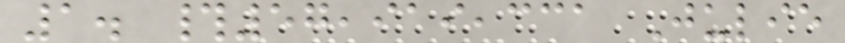1. #57,919,331 Julie
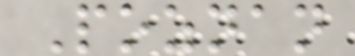Poznan
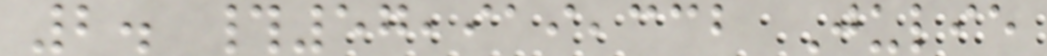2. #57,919,332 Julie
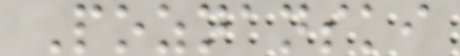Poznanski
